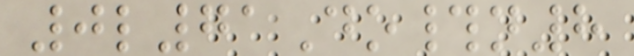0l71Do#n8
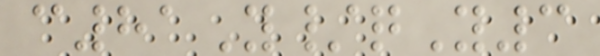c81Y/qY3
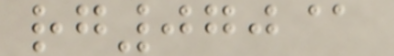rg070@
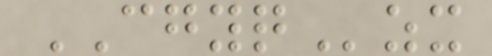CGYQzx
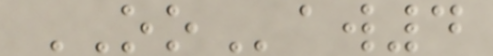OOaw4
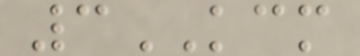3KCM
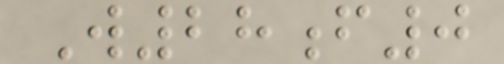W28f0
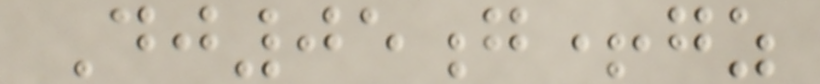Dj05g+gz
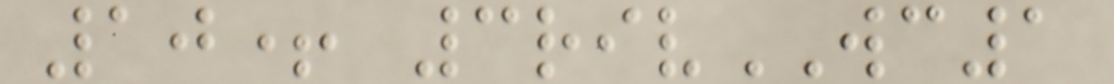10+ 3rivWC1
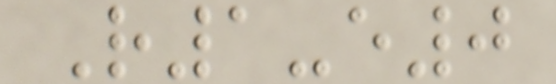R1-e0
